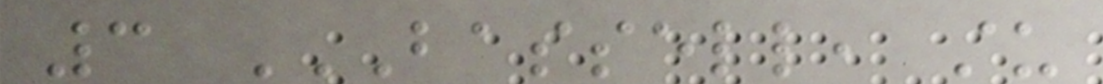3 BASSELL, STU
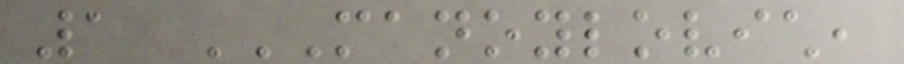1 MANOYLOVICH,
